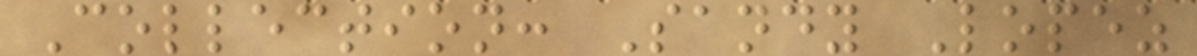Collection: Sandy Lopez
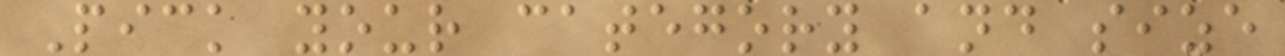Pick your category and size
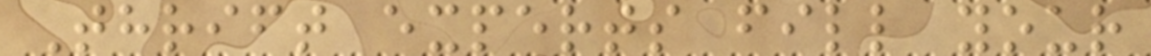Thrift experts fill your
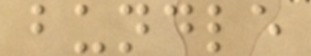bundle
